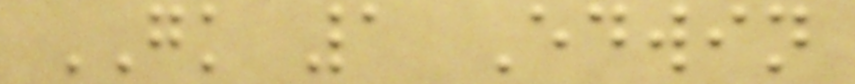GK 1 Edwin
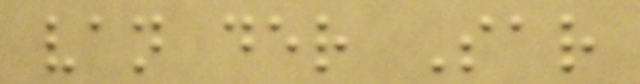van der Sar
